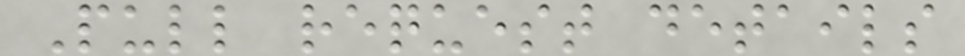Pull request details
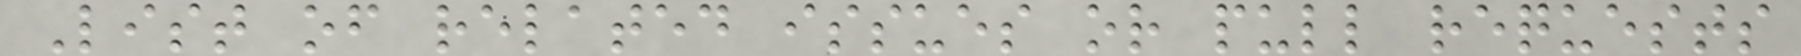List of related issues or pull requests
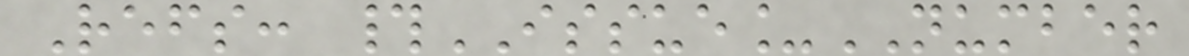Refs: #ISSUE_NUMBER
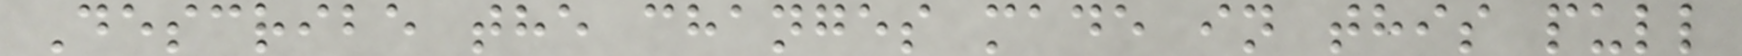Describe the changes made in this pull
